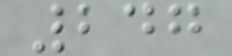247
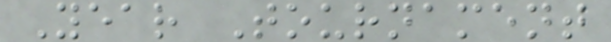Year Tournament
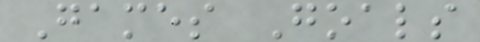Games Goals
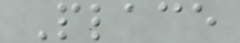Place
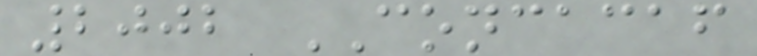2002 CONCACAF
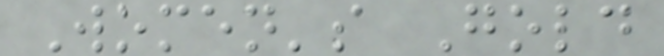Women's Gold
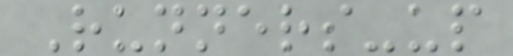Runners-up
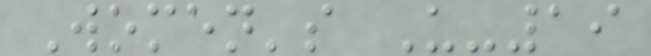Women's U-19
